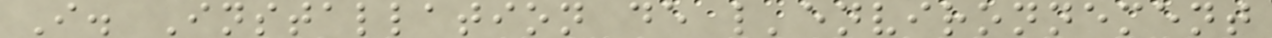I. Installation de l'environnement
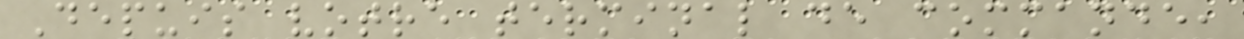Depuis votre terminal de commande,
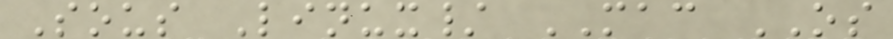Sous Linux/ MAC OS
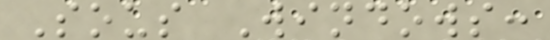Sous Windows:
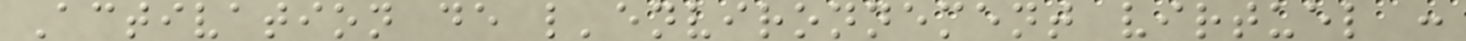Activation de l'environnement virtuel :
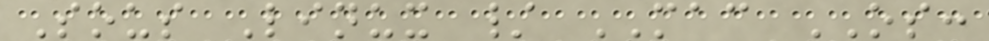Sous Linux / MAC OS:
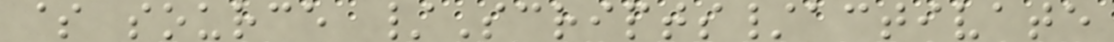$ source /Scripts/activate
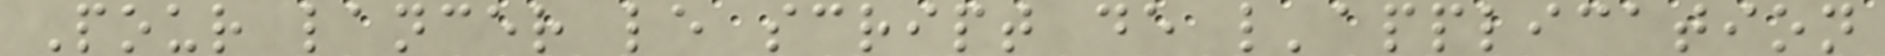Pour lancer le script de l'application
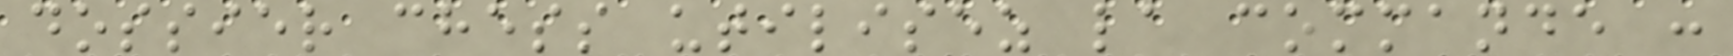dossier chess utilisez la commande :
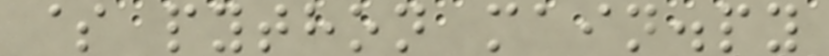$ python main.py
